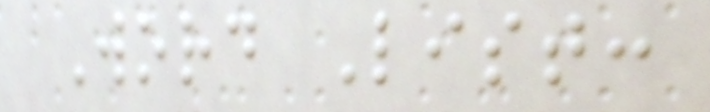Word List:
